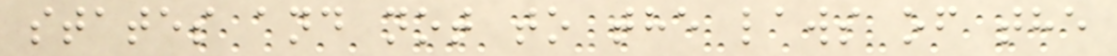states and not to the laws of the
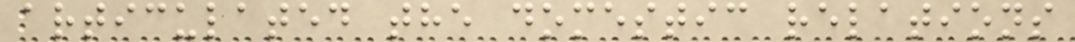articulated the domestic relations
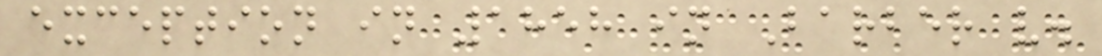exception in 1858 in Barber v.
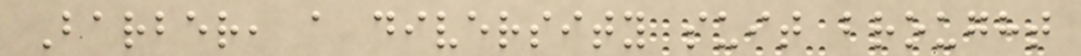Barber, a diversity suit brought
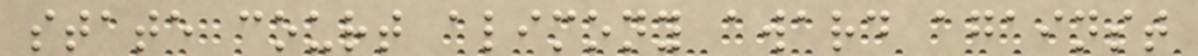state court alimony award against
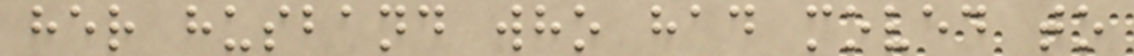her husband who had moved to
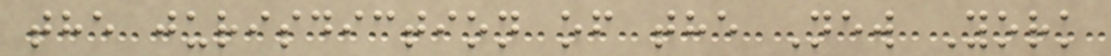the jurisdiction of the New York
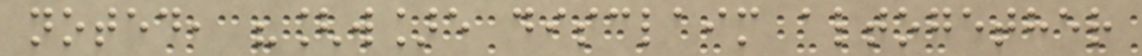noted, "[w]e disclaim altogether
